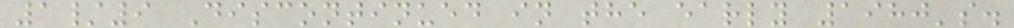1/9 Discontinued in the early 1980's.
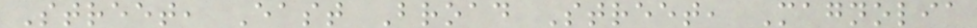Street, East Broad Street, Magnolia
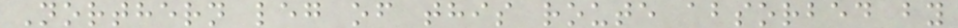Northern leg of this route absorbed by
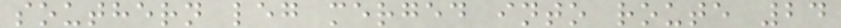southern leg merged into route 24
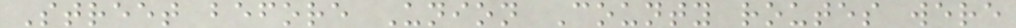Street before Union County routes were
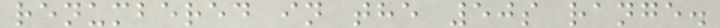renumbered in the 50s range.
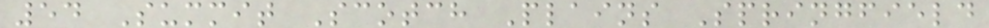54 Summit Scotch Plains Springfield
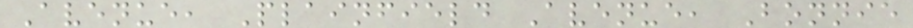Avenue, Plainfield Avenue, Bonnie
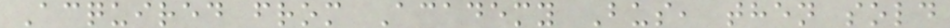Acquired from Academy Bus, then sold
